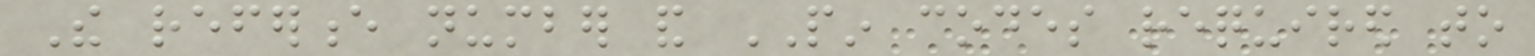The reference number and PIN codes required to
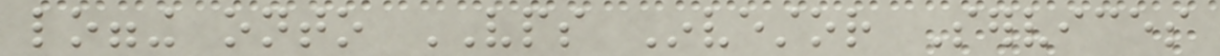logging onto VPS Investor Services
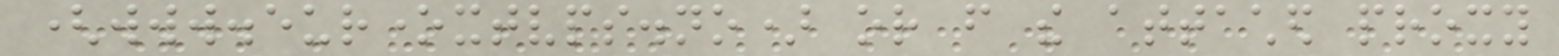(www.euronextvps.no) or from the attached proxy
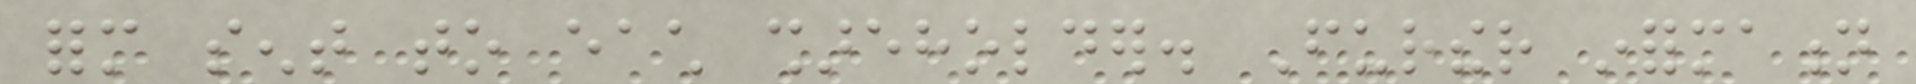form sent to each shareholder. Further information
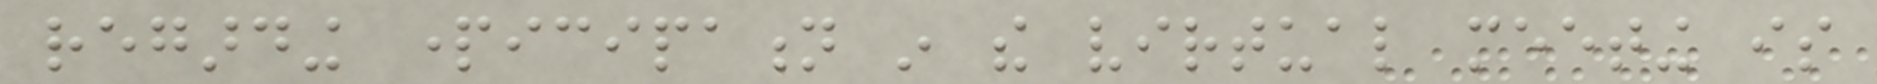regarding participation in the virtual meeting is
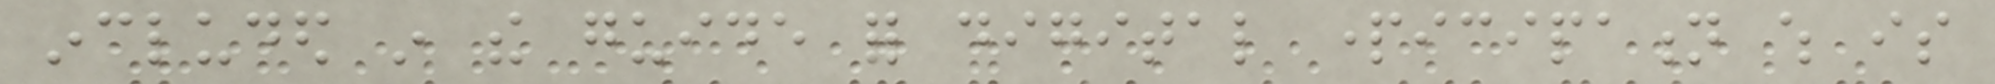included in the guide for digital participation which is
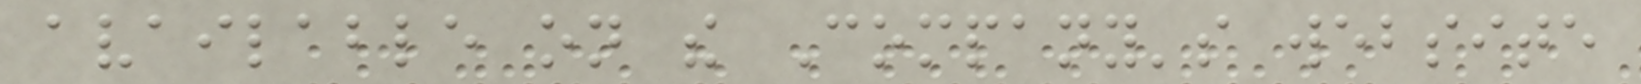available on the Company's website
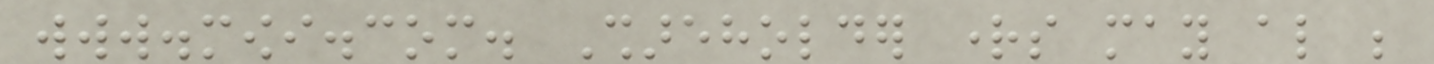www.mowi.com. Shareholder rights may also be
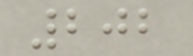202
